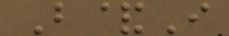B&I
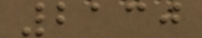2130
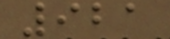921
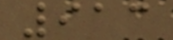913
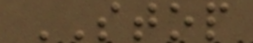STOP
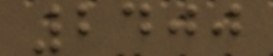2400
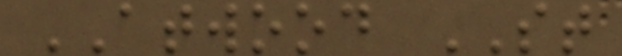ATWOOD ST
